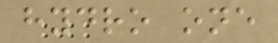hydro one
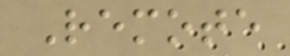Remote
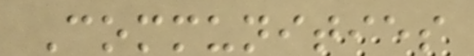Communities
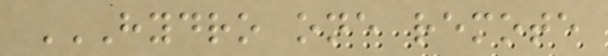HYDRO ONE REMOTE
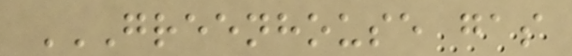GREENHOUSE GAS
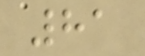81
